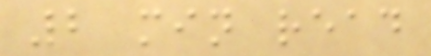2 min read
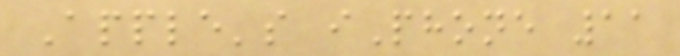Apple's iPhone 11
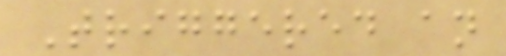Triggered an
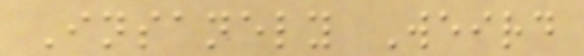Insanely Weird
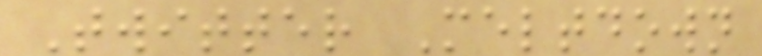Twitter Meltdown
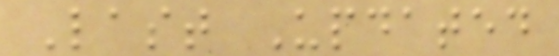Last Updated
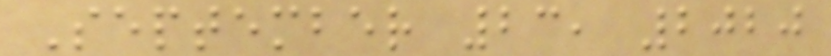September 23, 2020
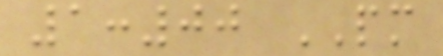1:00 PM
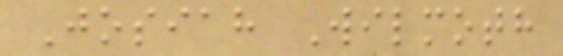Josiah Wilmoth
